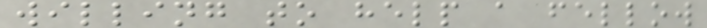willing to help a fellow
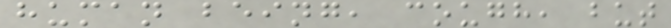human being, cough, but
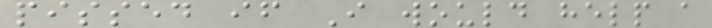pissed if I would help a
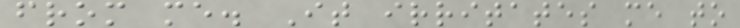from me. It irritates me to
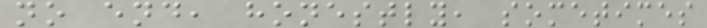no end, honestly, sometimes
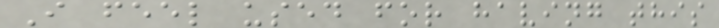I feel used for having this
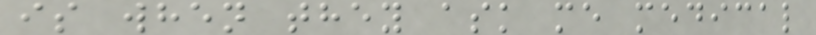is when they ask me medical
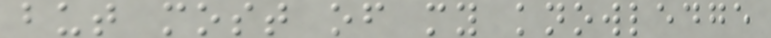but most of my knowledge
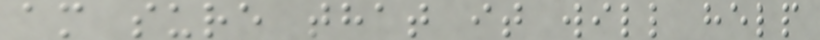am sure that it will help
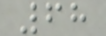68
